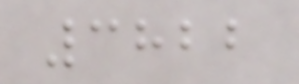3822
